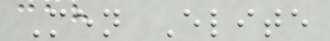Men Elite
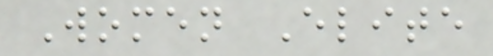Women Elite
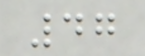47
